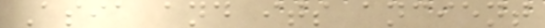Asia and its ancient
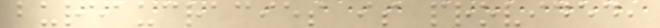bureaucracies is provided,
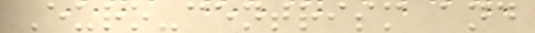Euro-centrism and
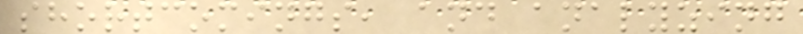shortcomings, and analyzing
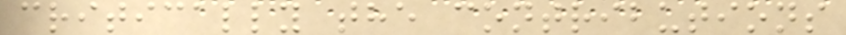critically the contributions
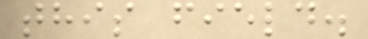this field.
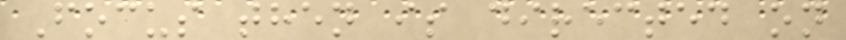Focus then is directed on
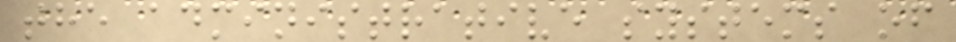the administrative systems of
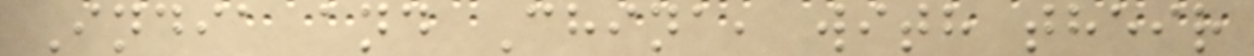India and China, with their
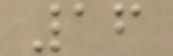16
